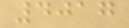4017
